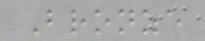Bronze
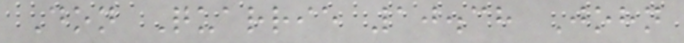Don Quarrie 10.38 John
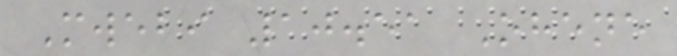Mwebi 10.51 Ohene
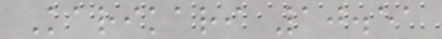Karikari 10.51
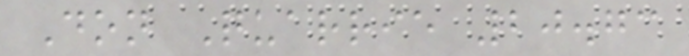Don Quarrie 20.73
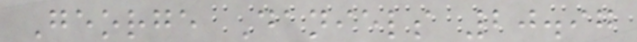George Daniels 20.97
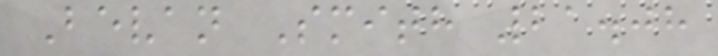Bevan Smith 21.08
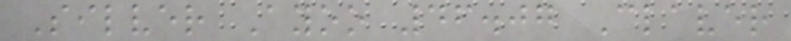Silver Ayoo 46.07 Claver
